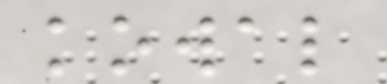kowal
